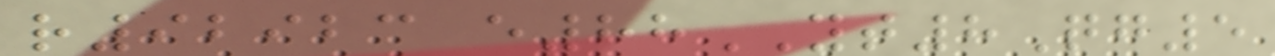r92923 e88YT8Qg5
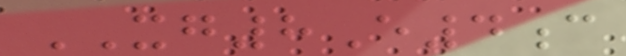XG8E4c
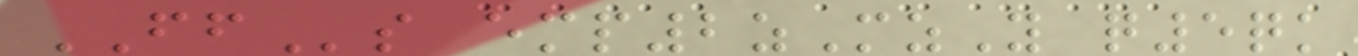FFs emp2zMzY q5qk
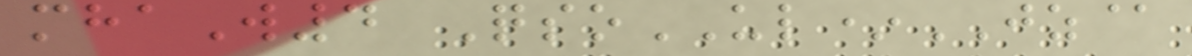mhaW4 QsoUL*JZ@
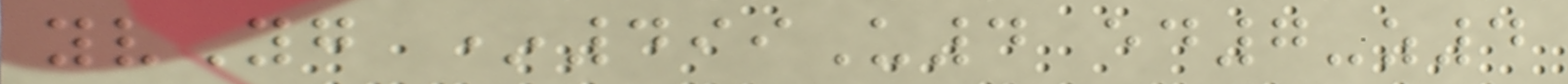yvYg *499U4 ed7-z4
